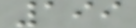199
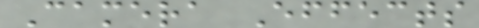Camera Effects
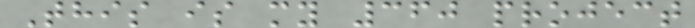This is my 360 project
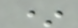*
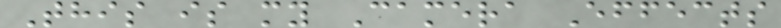This is my Camera Effects
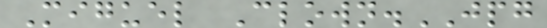Miguel Clown.JPG
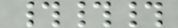###
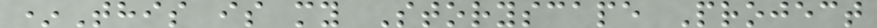*This is my Storyscape Project
